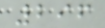296
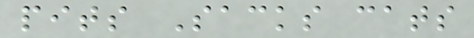pits Sacks cats
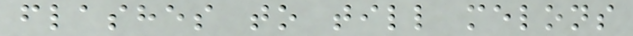flashes to till melons
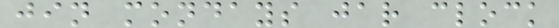jin mondays jar clock
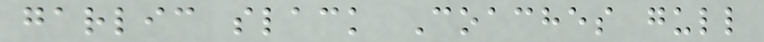garlic slack Coaches gull
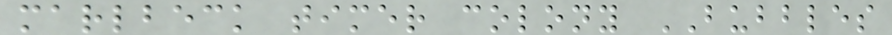marlbeck timer colony BUBBLES
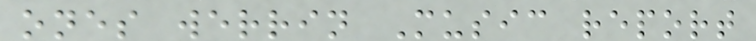ones werrin Music report
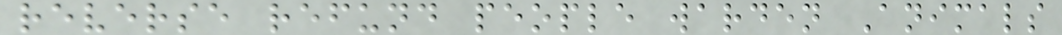reverse refund people warden Animals
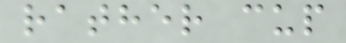rather cup
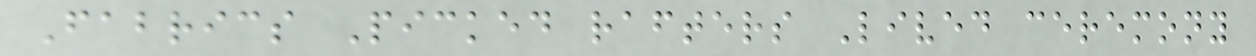Fabrics Picked rafters Lived ceremony
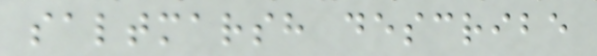saltmarsh describe
